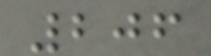206
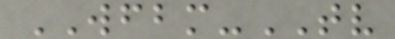WFBM-TV
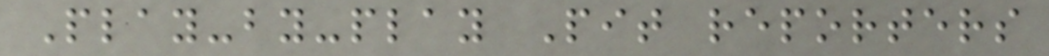Play-by-play Pit reporters
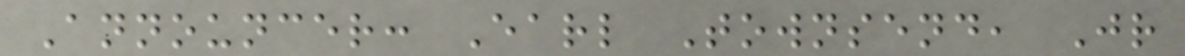Announcer: Earl Townsend, Jr
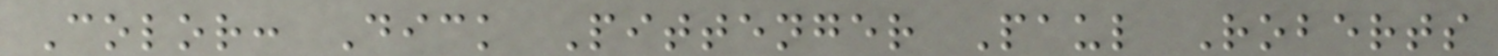Color: Dick Pittenger Paul Roberts
